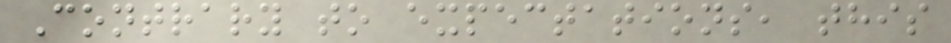Contrary to expectations, this
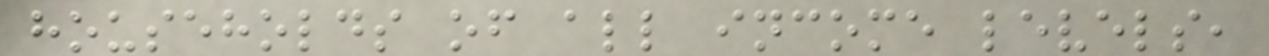households of all income levels,
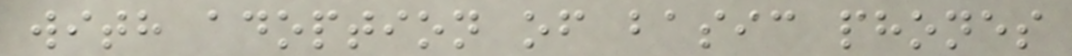with adoption of basic phones
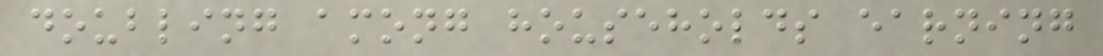doubling among households earning
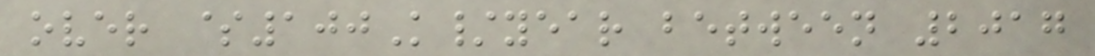over $100K/year between 2017
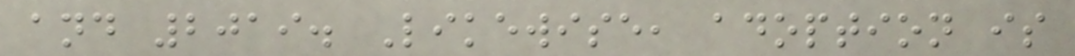and 2019. Likewise, adoption is
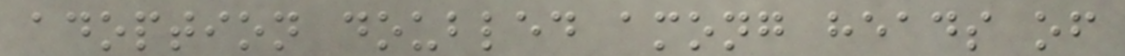adoption doubled among heads of
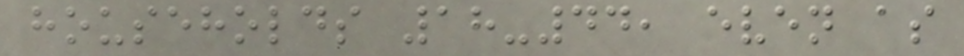households 18-44, even as
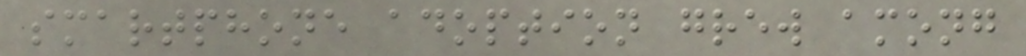smartphone adoption grew among
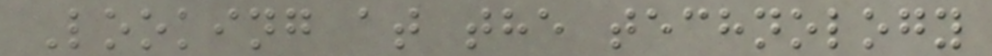Looking at the technology
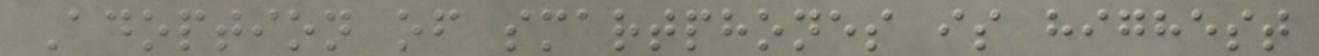Adoption of smartphones is highest
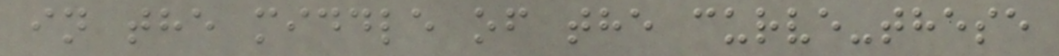in the middle of the curve-these
